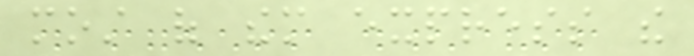most of them express the
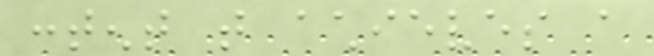content that achieves a
